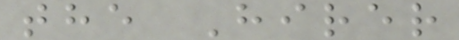the Hirer
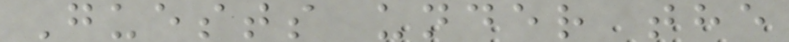Guests under the
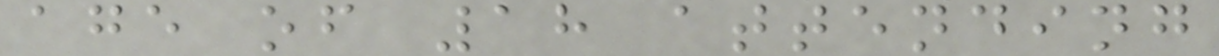age of 18 attending
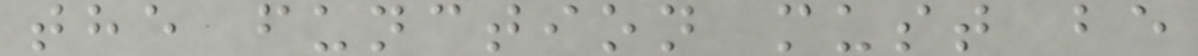the function must be
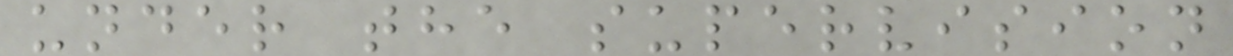under the supervision
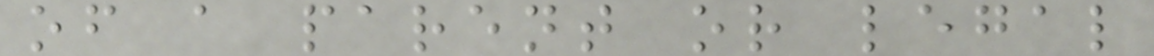of a parent or legal
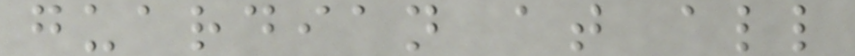guardian at all
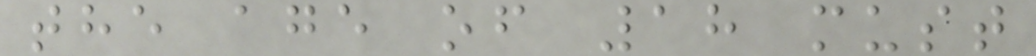the age of 18 must
